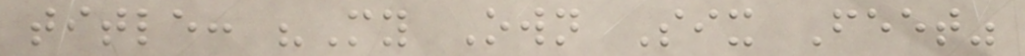title: "My Own Six Feet"
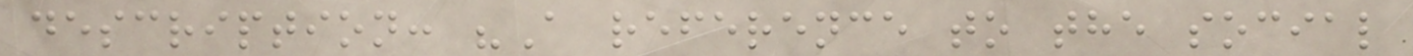description: "A reference to the social
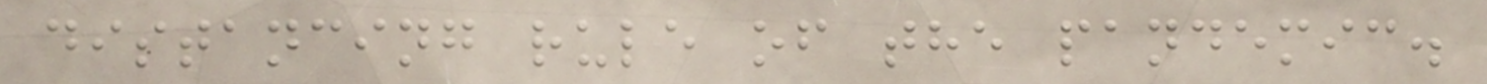distancing rule of the pandemic.
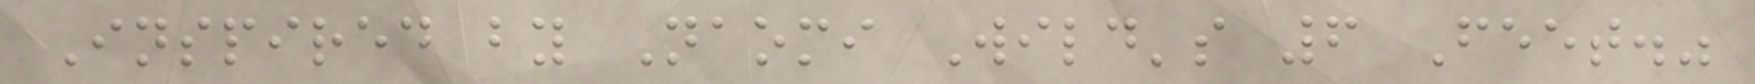Inspired by Naomi Wild's 6 Feet."
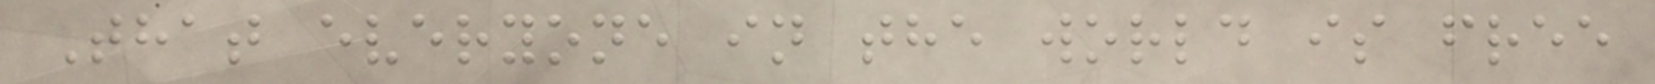That everyone in the world is free
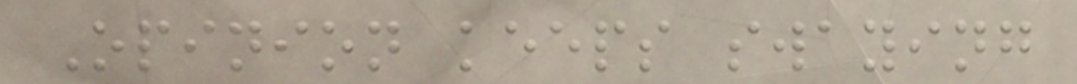Opinion keeps swaying
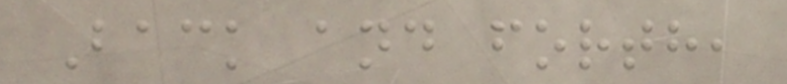Back and forth,
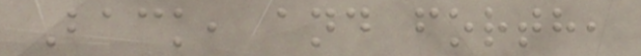Back, and forth,
